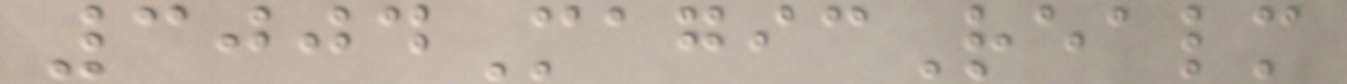3004MagicRealm
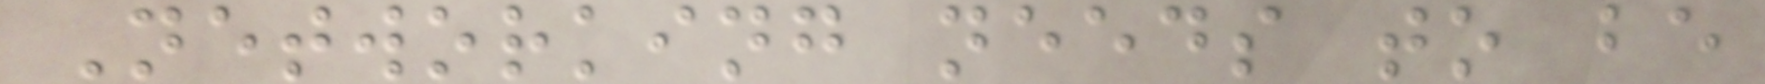Networking needs to be
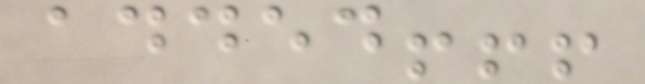added!!!
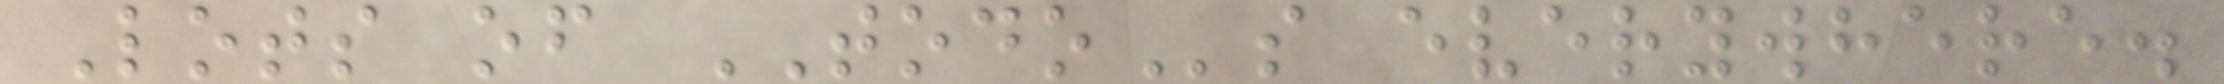Lots of TODOs everywhere.
